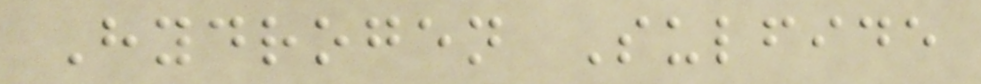Hydrogen Sulfide
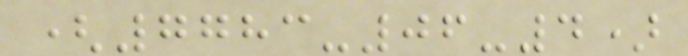(7783-06-4)
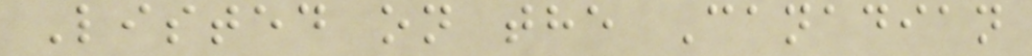Listed on the Canadian
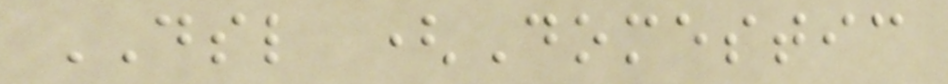DSL (Domestic
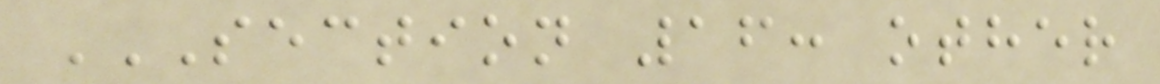SECTION 16: OTHER
